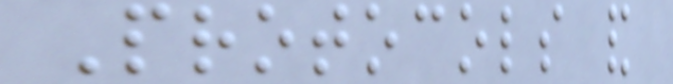Protocols and
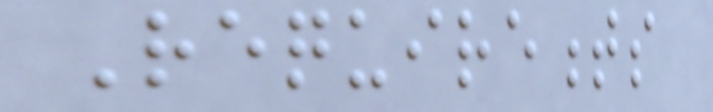Requirements
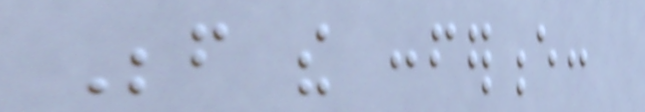Before the conference:
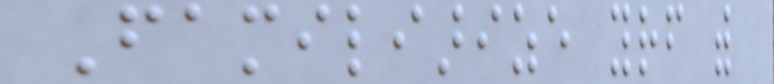Familiarize yourself with
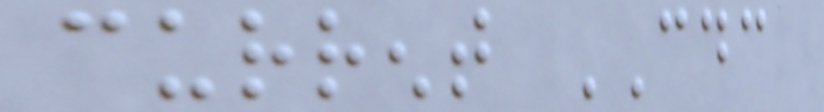current CDC
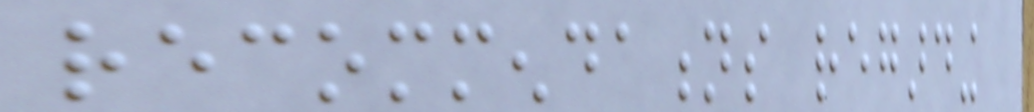recommendations regarding
